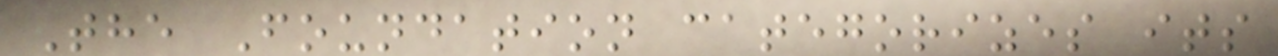The Foundation categorizes its
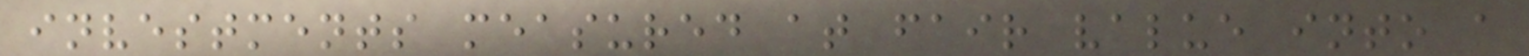investments measured at fair value into a
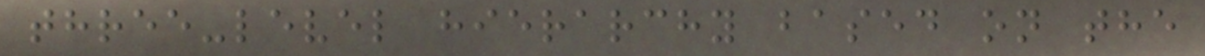three-level hierarchy based on the
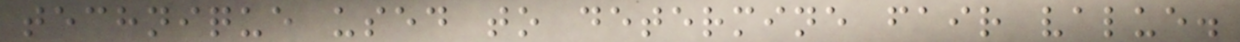technique used to determine fair value.
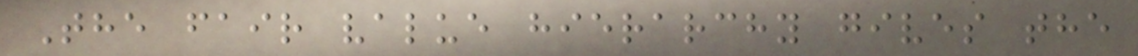The fair value hierarchy gives the
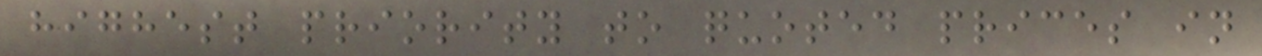highest priority to quoted prices in
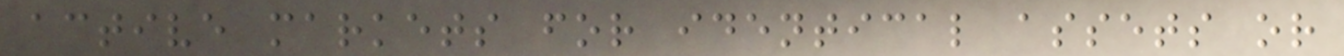active markets for identical assets or
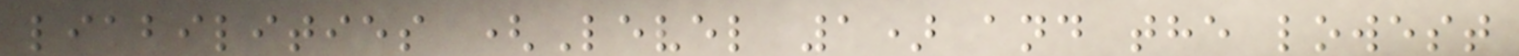liabilities (Level 1) and the lowest
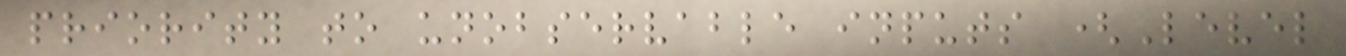priority to unobservable inputs (Level
